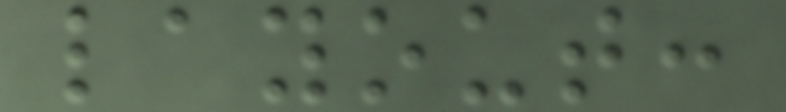layout:
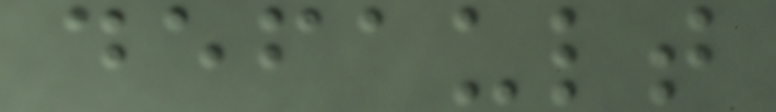default
